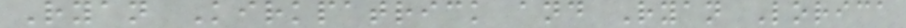Ryan Kirkpatrick and Ryan Lorica
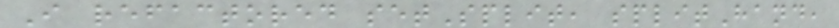I refactored setSplit, splitHand,
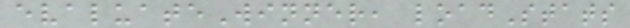evaluateWinner, loadStats
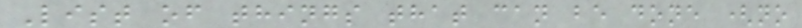List of things that can be done (no
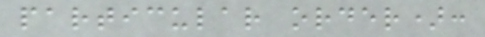particular order):
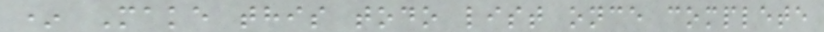* Make this todo list once complete
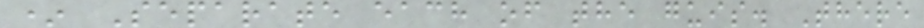* Separate each of the guis. There
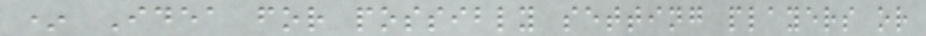* Idea for possibly setting players or
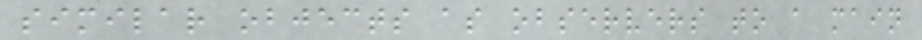similar objects as observers to a main
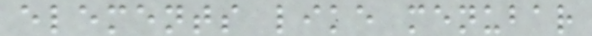elements like menubar
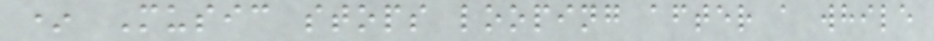* Music stops looping after a while
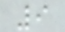9
